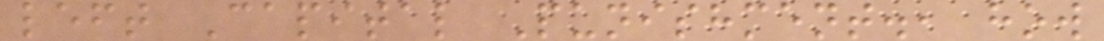left Capital Punishment., how
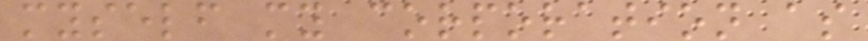myself my corporation as
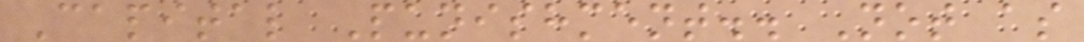Capital Punishment.. Not as
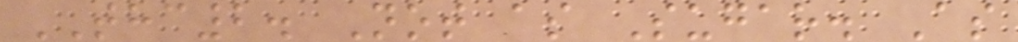THC2. Not as Sugar. As
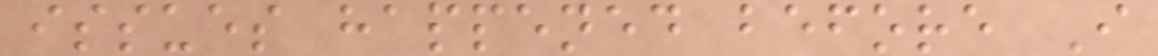issues happened before I
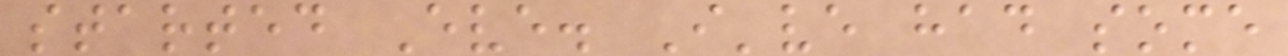started Eve. I've had some
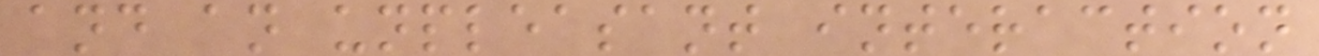and an unpleasant interaction
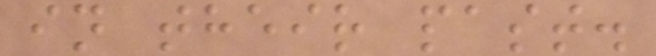in their past.
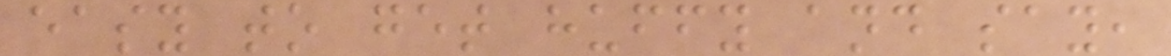easy to get huffy and say,
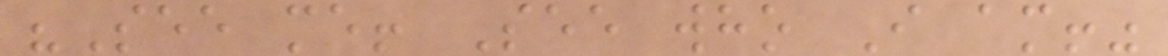"See me! See who I am!"
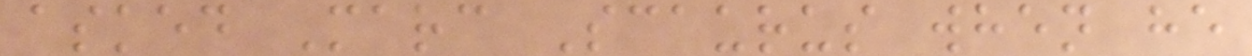asked Marc Scaurus when he
